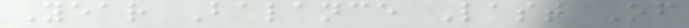Year Balance Last Of
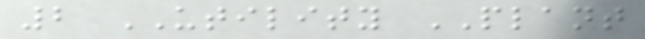2 UTILITY PLANT
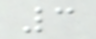3
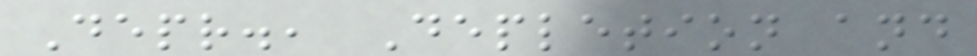Depr., Depletion and
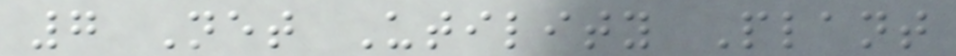7 Net Utility Plant
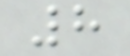8
